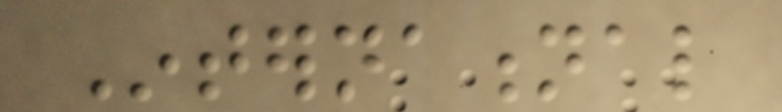International
